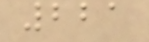221
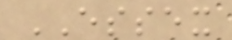ESSEX
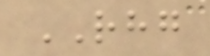RHG
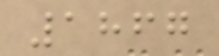1867
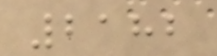2182
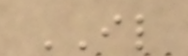IL
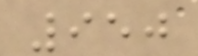950
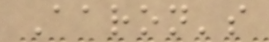Aaron's
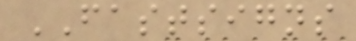FASTSIGNS
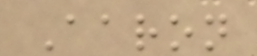Aaron
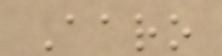Aaro
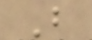B
